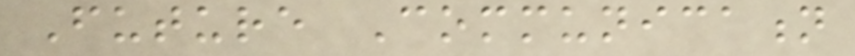Future Communication
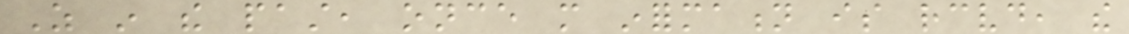As in the past, once more information is received, the
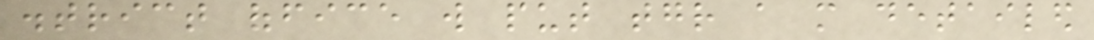district office will put together a more detailed
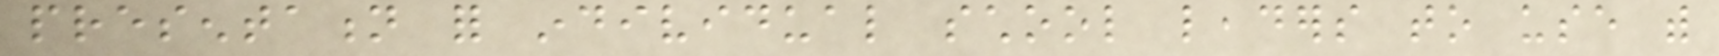presentation for individual school leaders to use with
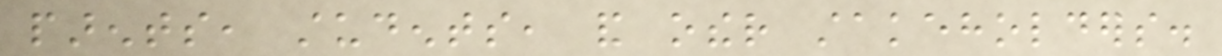parents, students, and other stakeholders.
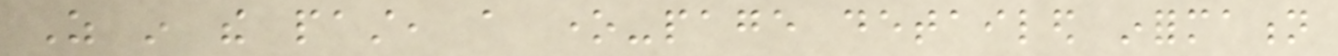As in the past, a one-page detailed information
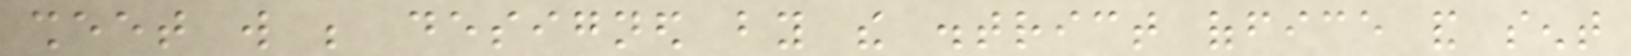sheet will be designed by the district office and sent
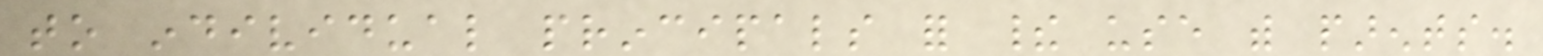to individual principals for their use with parents.
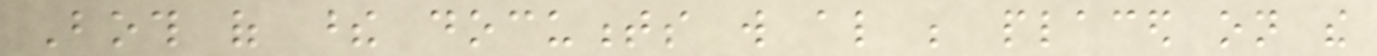Both of these documents will also be placed on the
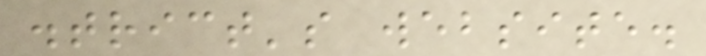district's website.
